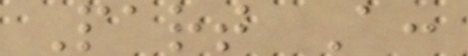Part A:
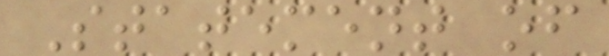Statement of
